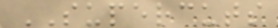SUPERCUTS
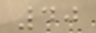40
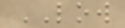LOW
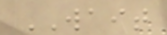WAIT
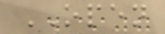OPEN
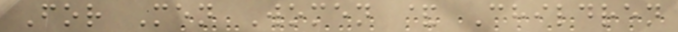For Men Women & Children
